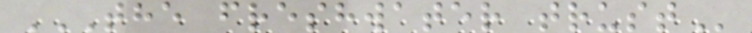THE FRESHWATER TRUST
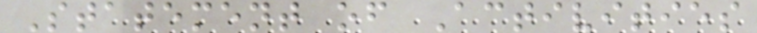Statement of Activities
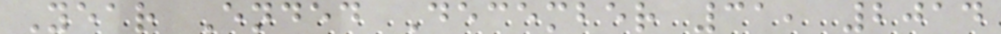Year Ended December 31, 2014
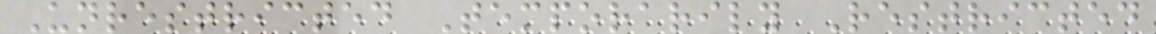Unrestricted Temporarily Restricted
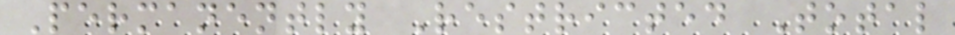Permanently Restricted Total
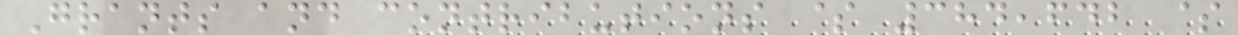Grants and contributions $ 384,642 $
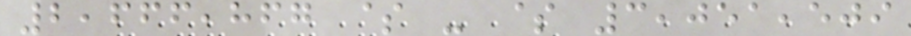2,666,867 $ - $ 3,051,509
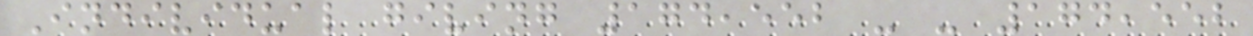Individual giving 174,552 - - 174,552
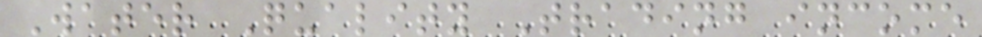Water Quality Trading income
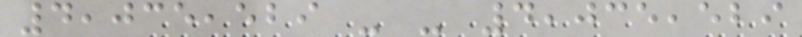4,035,529 - - 4,035,529
